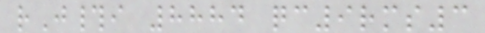rJ#i 8884 qc9rms3
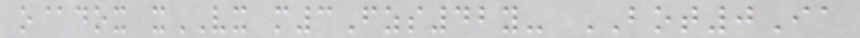o@dox xVX m3Fzs42y- BOT0Ia
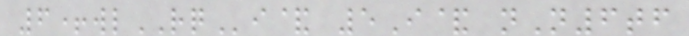6+wlRQi& 5I& nN6tf
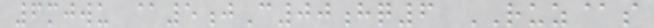6mjwu @5jC00hq6 RUZ@s
